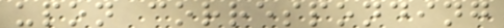upon corresponding
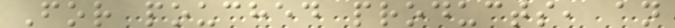For pouched products, an
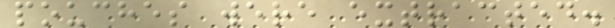pouches were extracted.
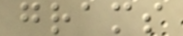grams
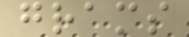grams
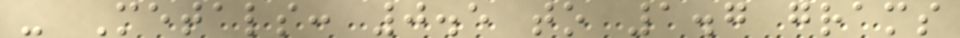- Metals: 0.5 to 1.7 grams
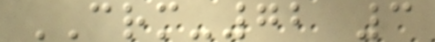CRM-72 3
